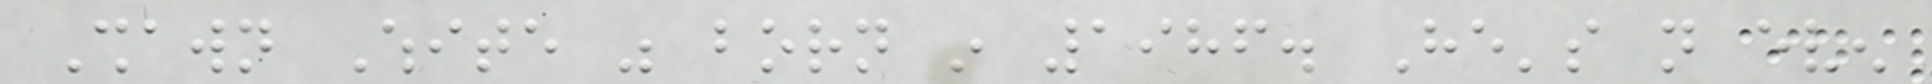Shawn White was born in 1986. He's not even
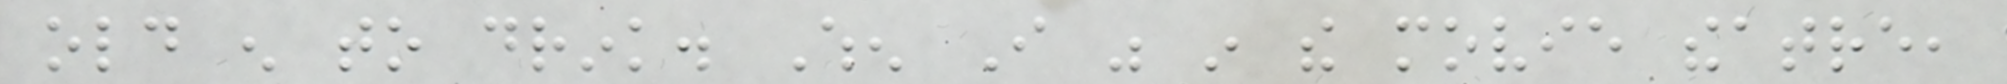old enough to drink. When I was in the movie theatre,
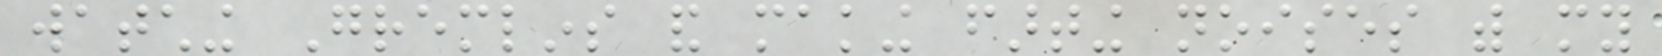watching Gremlins and making farting noises with my
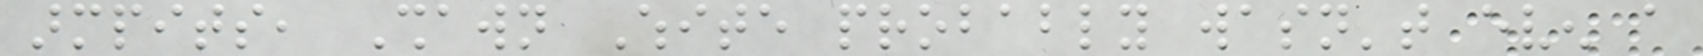armpits, Shawn White probably wasn't even a
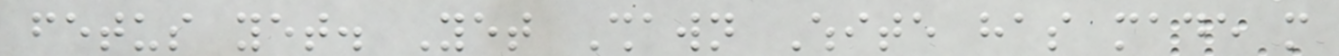fetus yet. Yet Shawn White has made more
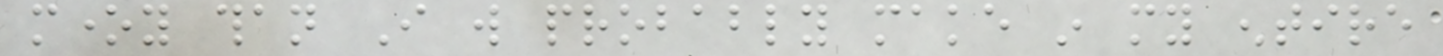money than I will probably make in my entire
